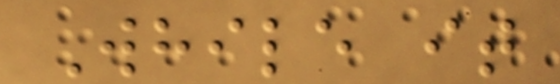While it
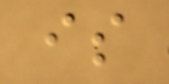is
